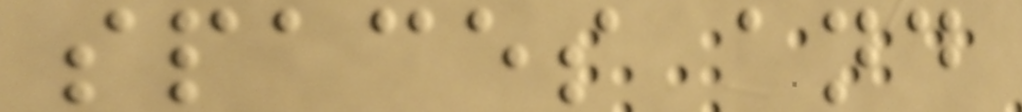spaces and
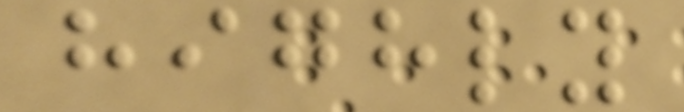highly
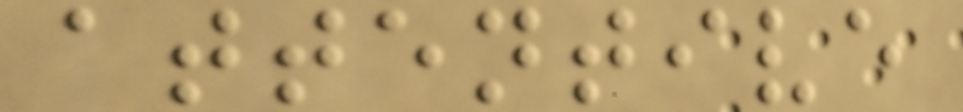attentive
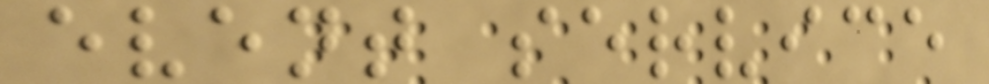event service
